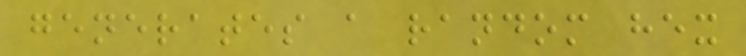generates a random hex
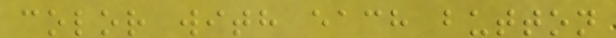color with each button
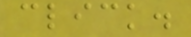click.
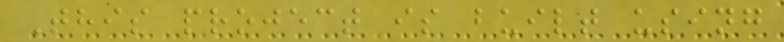This project is built using
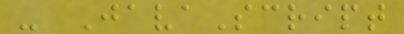- JavaScript
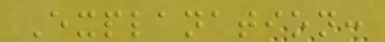Explanation:
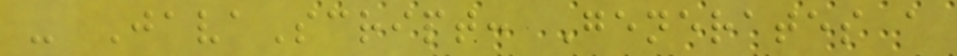- JavaScript: Generates a
